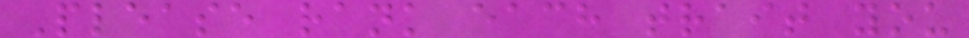Please rank each trait you
